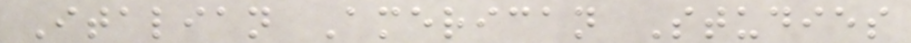Italian American Studies
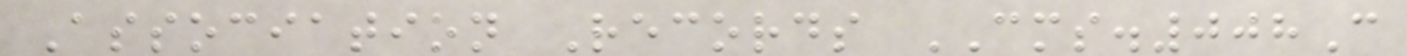Association Records CMS.008C
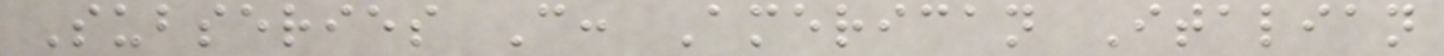Subseries C: American Italian
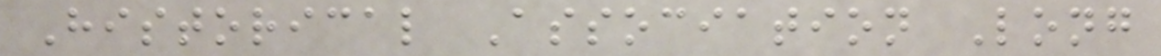Historical Association Long
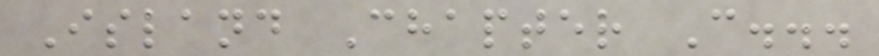Island Chapter C...
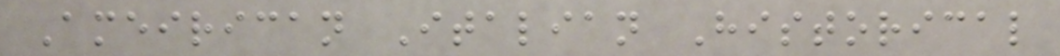Ameirican Italian Historical
